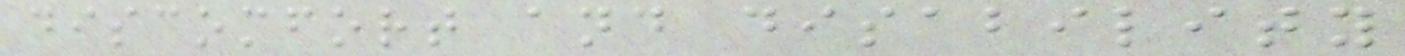discomfort and disability
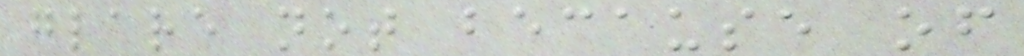glare not because of
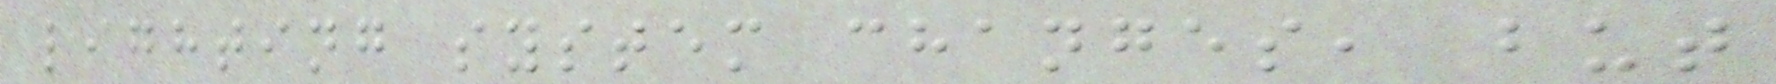lighting system changes, but
